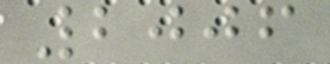2006
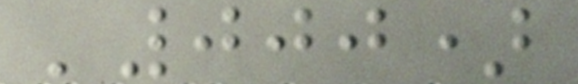'000)
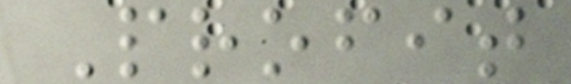Profit
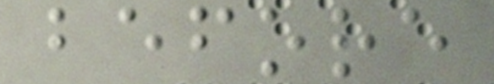before
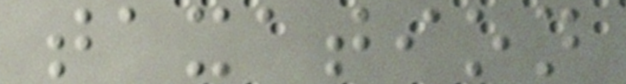taxation
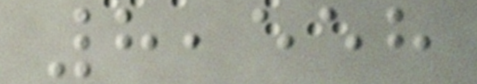8,558
